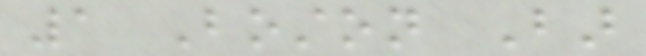1 Boston Bar
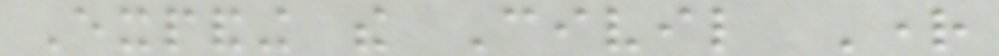Expanding the Civil Right
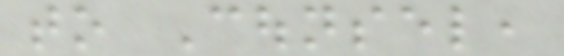to Counsel,
